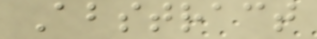Abstract
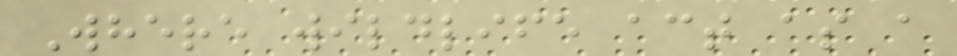Where wildlife act as a
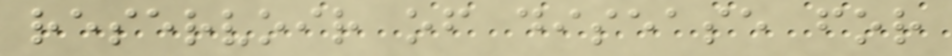reservoir of disease for
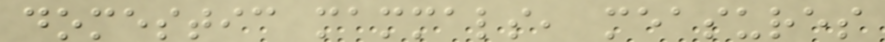domestic mammals, measures
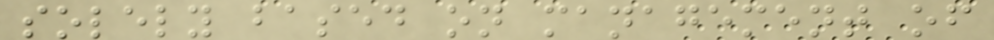solely based on management of
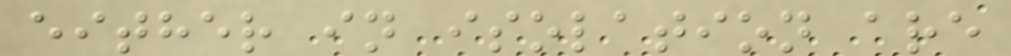either in isolation are
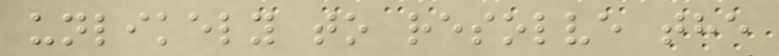unlikely to resolve the
